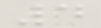4
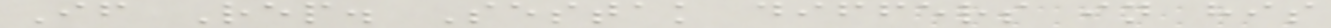If Rep. Sestak differs in his
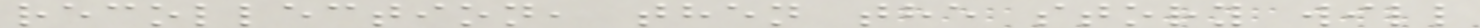recollection, then the story will
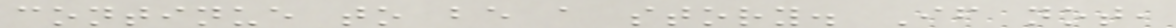continue to be a story. If not,
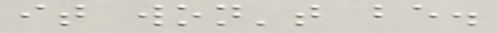it won't be.
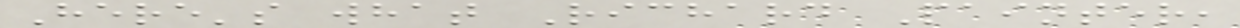Here's what Richard Painter,
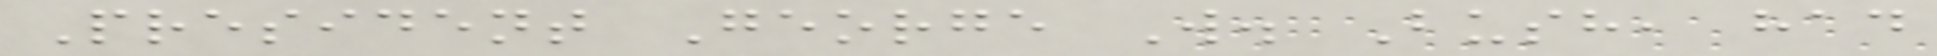President George W. Bush, had
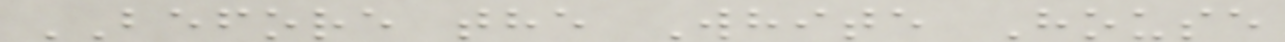BEFORE the White House
